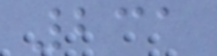231
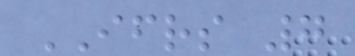IFRS 7
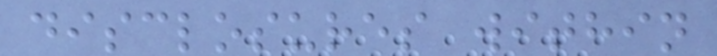disclosures within
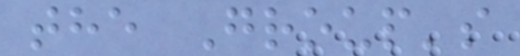the Group's
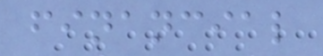financial
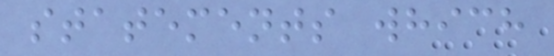statements which
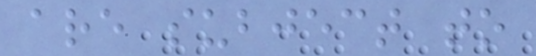are subject to
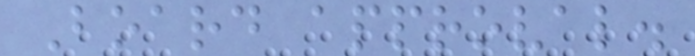Board approval.
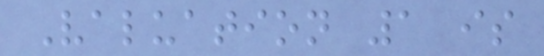Valuation 1 is
